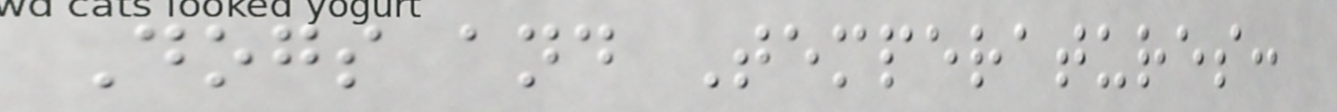Dogs and Temperatures:
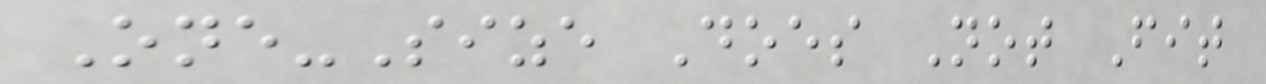One-Size Does Not Fit
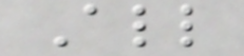All
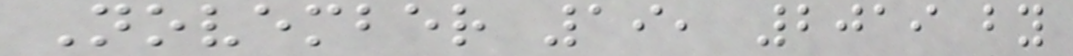November 19, 2019 by
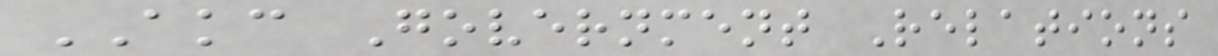AKC Government Relations
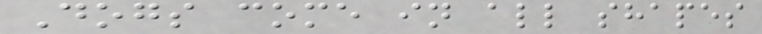Dogs come in all shapes
